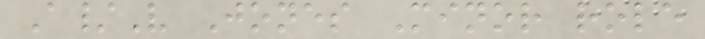A/V Jones Minor role
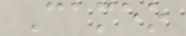Cameo
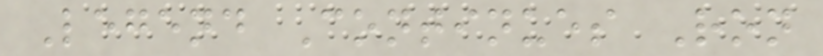Legend Continues Ron
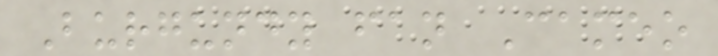Burgundy fan Cameo
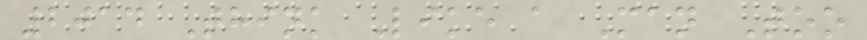2014 Think Like a Man Too
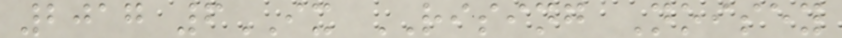2017 6IX RISING Noisey
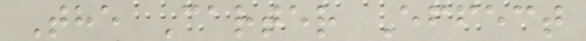The Carter Effect
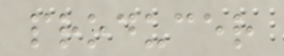producer
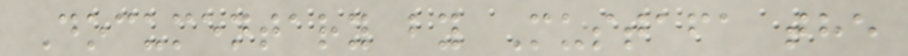Documentary by Mustafa the
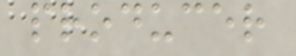producer
